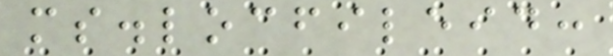ms.locfileid:
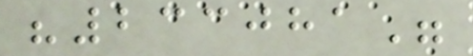"233081"
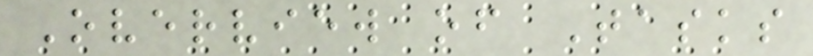Overview of Tasks
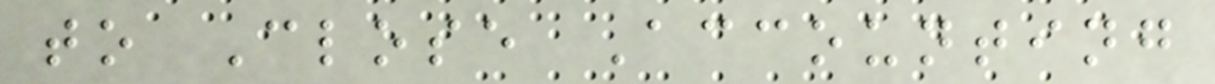to Close Accounting
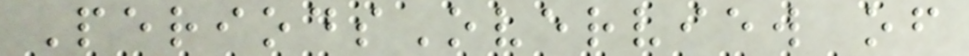PeriodsOverview of
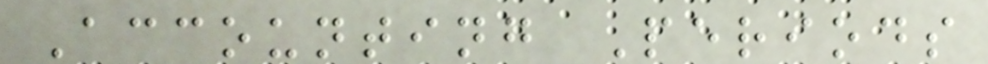Accounting Periods
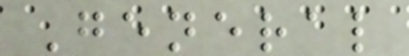General
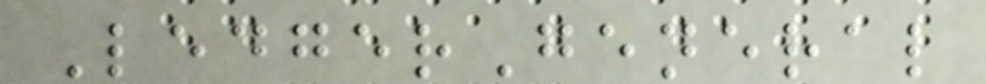LedgerGeneral
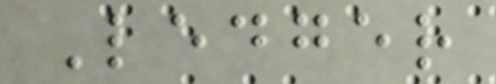Ledger
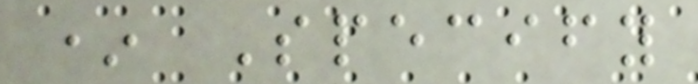* Specify
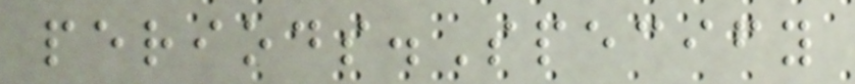periods.Specify
